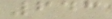643
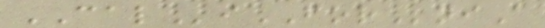CALiFORniA
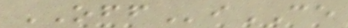OFFiCE
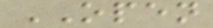OPEN
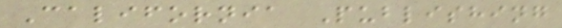California Publishing
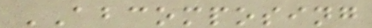ABCOMPOSING
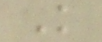K
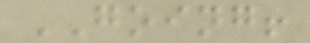GOING!
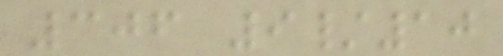306 9/10
